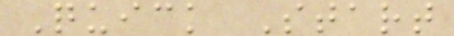Quick Start
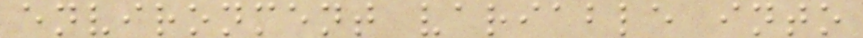environment variable into
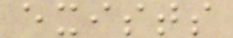exists
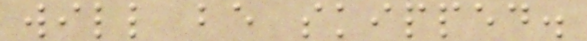will be skipped.
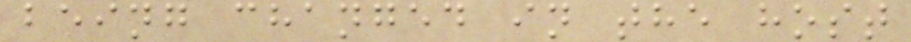being changed in the host
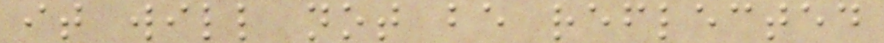it will not be reflected
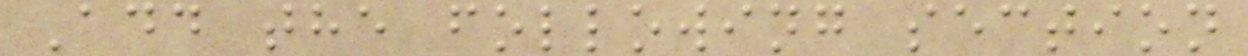Add the following section
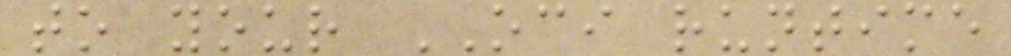to your OCI runtime
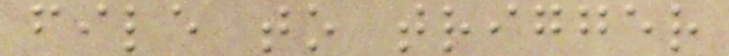file to trigger
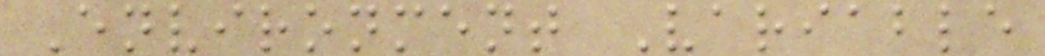Environment Variable
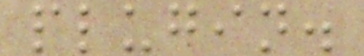plugin.
